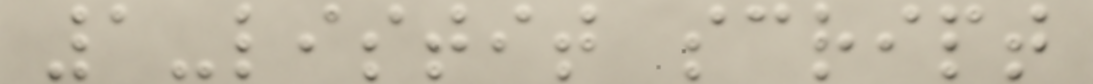1-listit script
